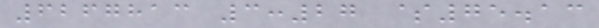6267813 3:27 $75.13
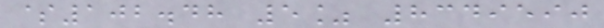$102.48 5% 8349590
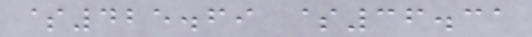$425.69 $36.31
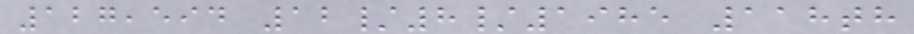127,594 12/8/1985 118th
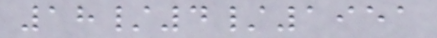18/4/1951
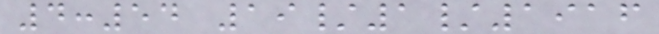4:54 19/1/1916
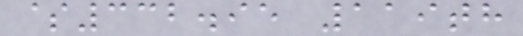$332.95 119th
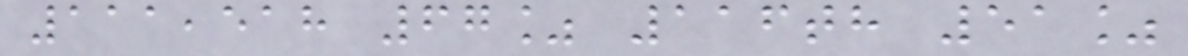111,518 67% 116th 51%
